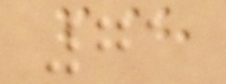71
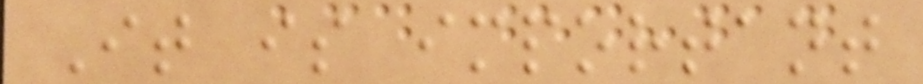It is important
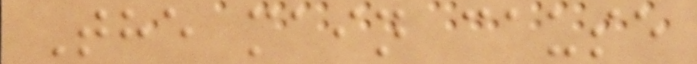The main cause
